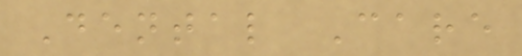Dental Care
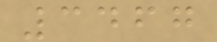3467
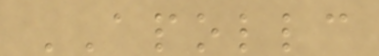APOLLC
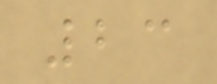23
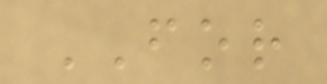FOR
